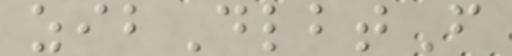zibDlbtF
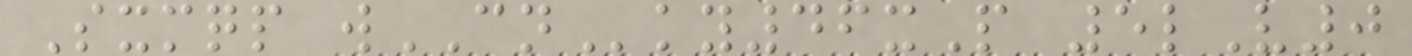Sxmqp wCNky46xP 5lV0
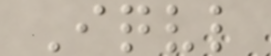Iqvl
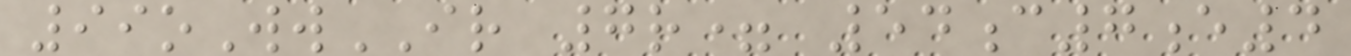99oWwIR 7r= 54c7e4
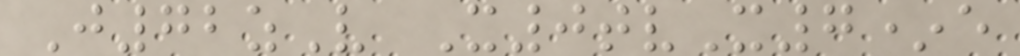J72zV X0tvX7*e
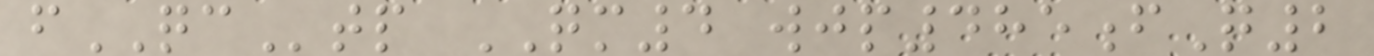fQCtp QM4 wjp485fQ2
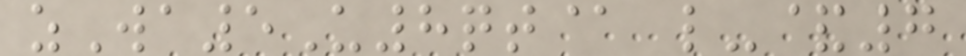zWa5U8qt@ l-&7
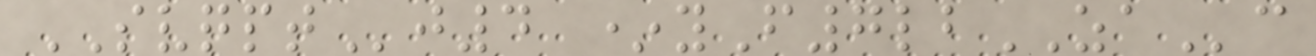SVQPTj4 *yF7lbZAc
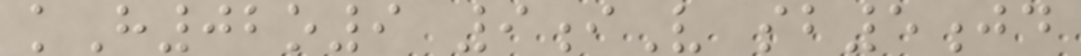kH02o9 9iV sb5jd
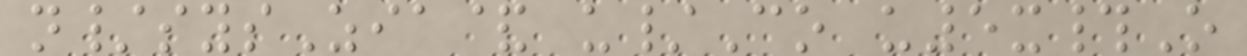n/sysZia& u/Co u5x#O
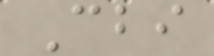Cbi
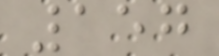157
